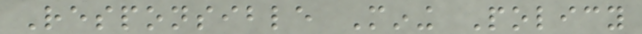Responsible Mining Policy
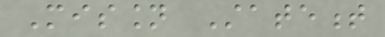Mission Statement
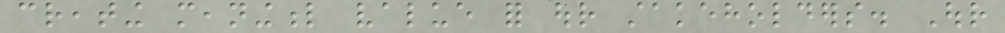creating meaningful value for our stakeholders. Our
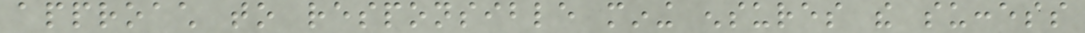approach to responsible mining ensures the success
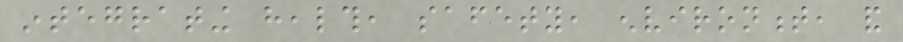integrating health, safety, environment, and
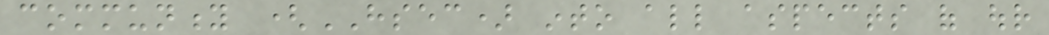community (HSEC) into all aspects of our
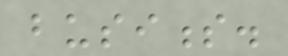business.
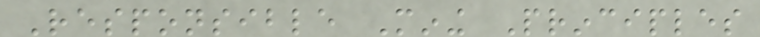Responsible Mining Principles
